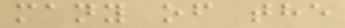many of the
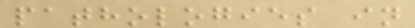pathologies in
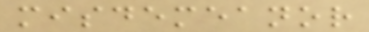misdemeanor
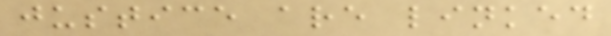justice are linked
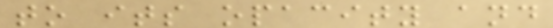to its opacity and
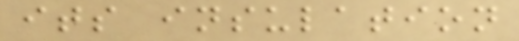its insulation
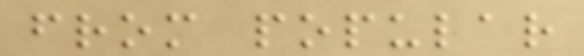from popular
